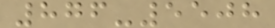876-5508
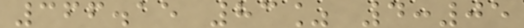366.15 83% 4:05
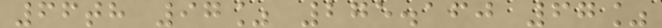66th 97% 275.160 67%
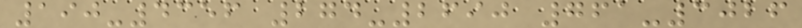190-4356 274-2690 761-3026
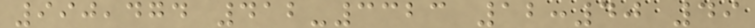990,474 412-3323 12:40 49
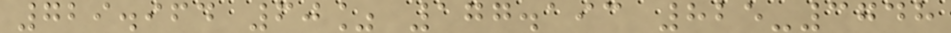729.964 60% 177.193 825-3748
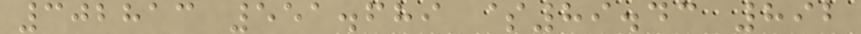302813 551.689 $89.43 892
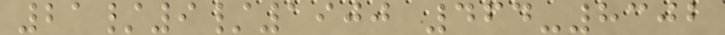21/9/1900 464-8302
